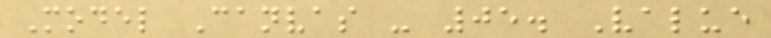Model Canvas - 05. Value
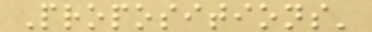Propositions'
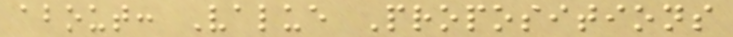about: Value Propositions
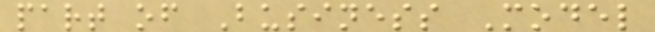part of Business Model
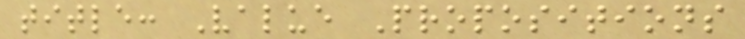title: Value Propositions
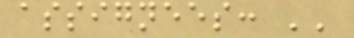assignees: ''
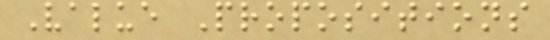Value Propositions
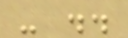- ..
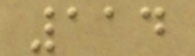114
